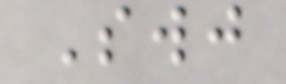Swj
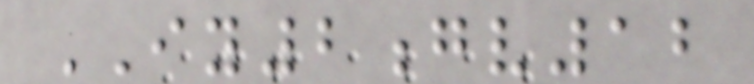IY2gv12
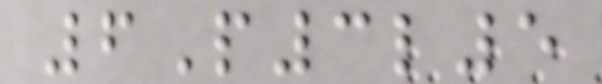6P3l5
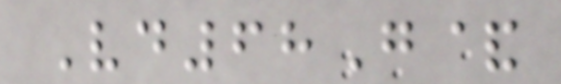Vd68G&
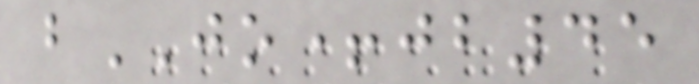bJO+jb45
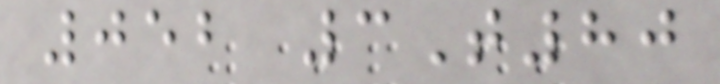052 3T80
